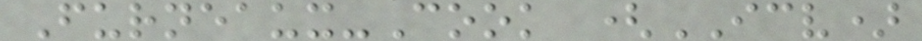Furneaux-Cook (ICV)
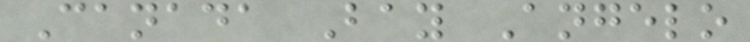Canada Bay Angelo
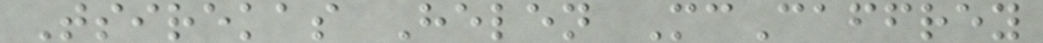Tsirekas Helen McCaffrey
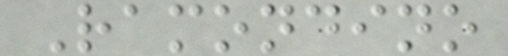Ramondino
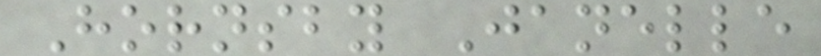Hornsby Janelle
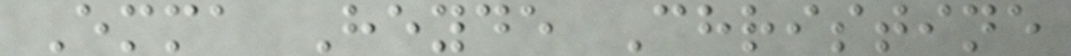Emma Heyde Christine
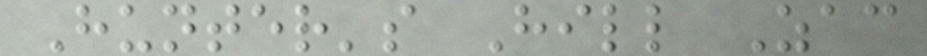Hunter's Hill Zac
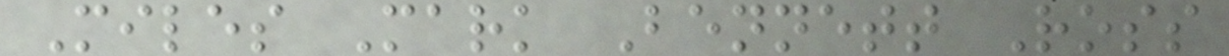Miles Mark Bennett Ross
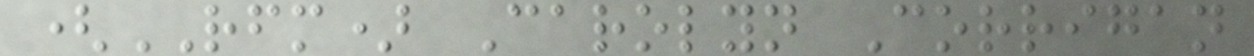(RFM) Carolyn Corrigan
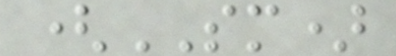(SM)
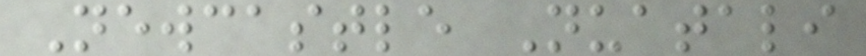Newcastle Nuatali
